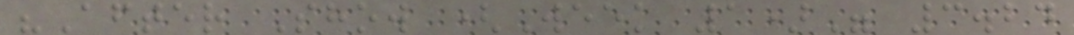"After Show (Week 1)" 3.24
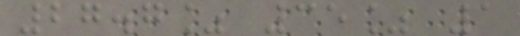27.7% 35% 1
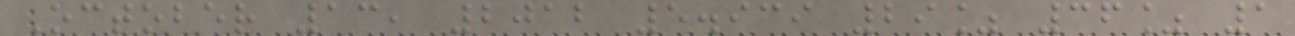October 13, 2012 5.939 29% 36% 1
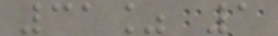31% 1
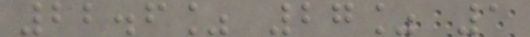22.6% 27% 1
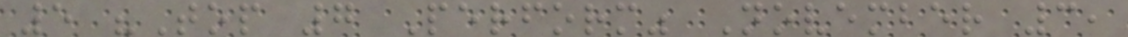5 "Top 7 Perform" November 3,
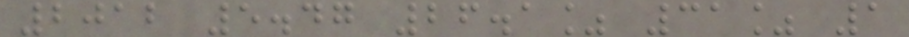2012 5.47 26.1% 31% 1
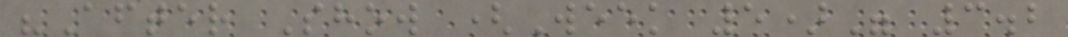"After Show (Week 5)" 3.2
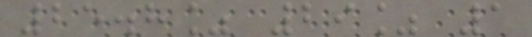25.8% 29% 1
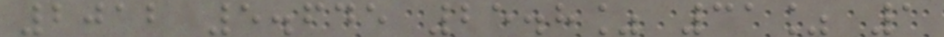2012 5.645 25.8% 31% 1
